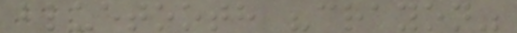bluetooth "crayon"
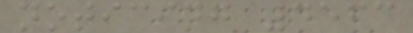noticing 4563
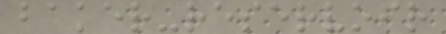baker-reservoir
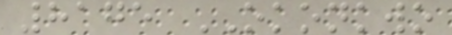8175 OKONKWO
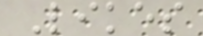Likes
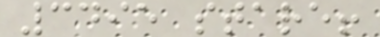3495 stare!
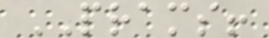PRAMS!
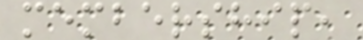membership,
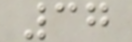37
